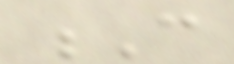C
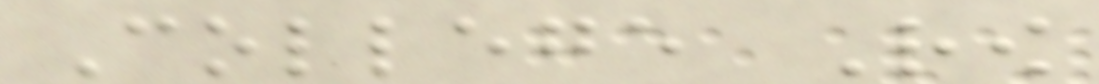College Row
